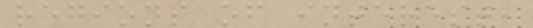regions of interest,
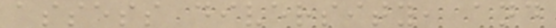assess diversity, and
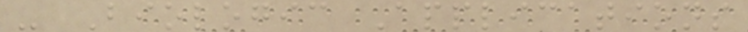- Biologic Applications
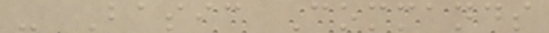- Basic Commands
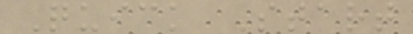Quick Start
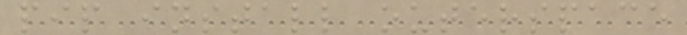pip install outerspace
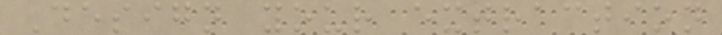Design your extraction
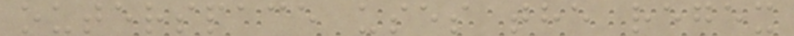outerspace uses the regex
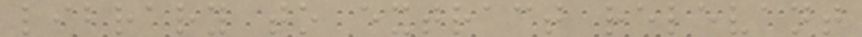library to extract relevant
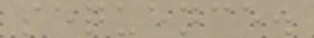sequence.
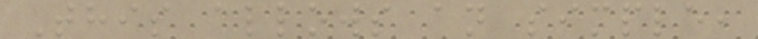This allows an simple,
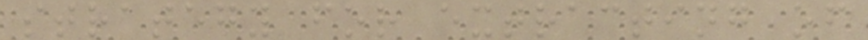strategy for extracting of
